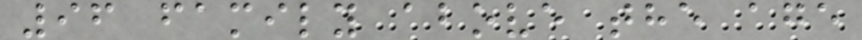96 family above the age
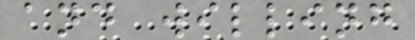and willing
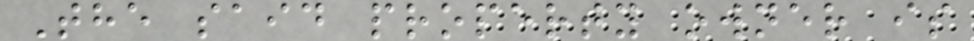The said property owner is
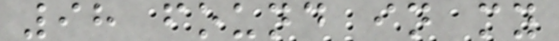98 found in my
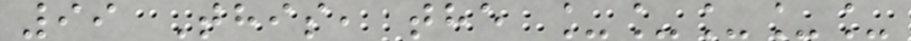99 This, the _____
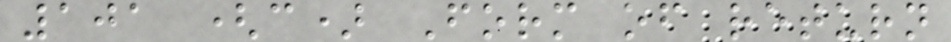101 (c) Form of return
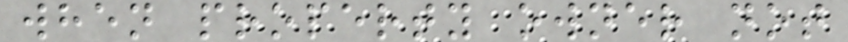when property owner not
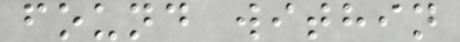found within
